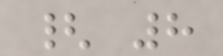{ 8
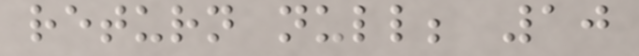return null; 10
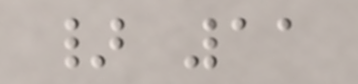} 11
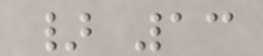} 13
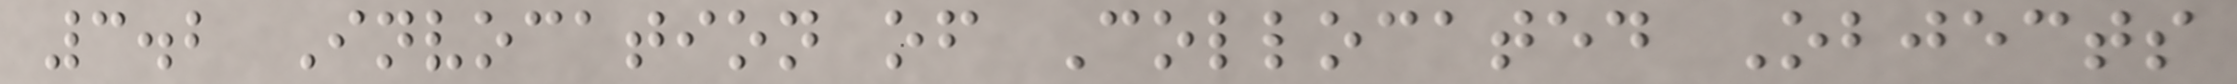3.2 Invocation of Collocated Objects
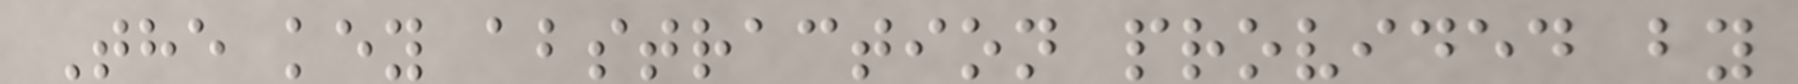The key abstraction provided by
